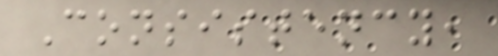Consistency,
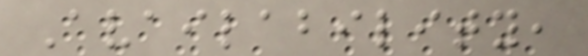Availability,
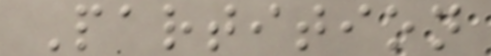Partition
